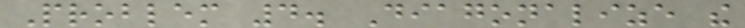Problem 4. Diagonalize the
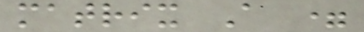matrix A =
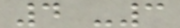4 -3
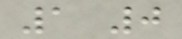1 0
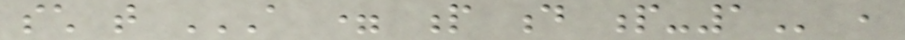such that A = P D P-1 ,
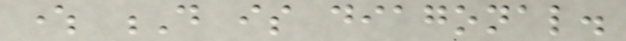where D is diagonal.
